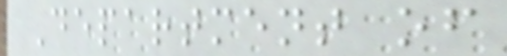Department of
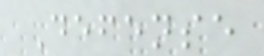Defense
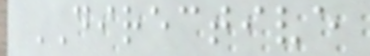DIRECTIVE
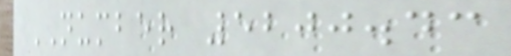NUMBER 5200.43
